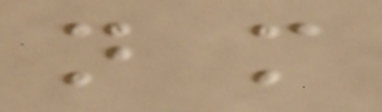n m
